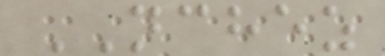NCHEZ
